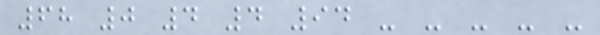68 0 4 4 94 - - - - -
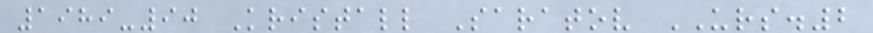1989-90 Kristall Saratov URS.2
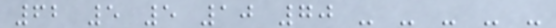62 5 5 10 70 - - - - -
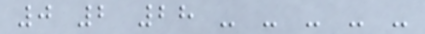0 2 28 - - - - -
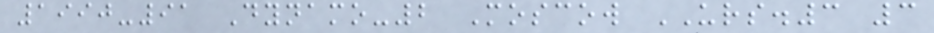1990-91 Dynamo-2 Moscow URS.3 3
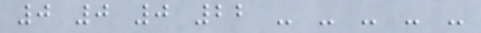0 0 0 22 - - - - -
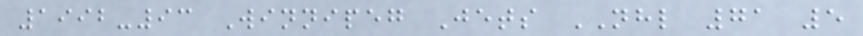1992-93 Winnipeg Jets NHL 71 5
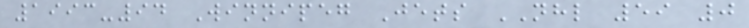1993-94 Winnipeg Jets NHL 59 0
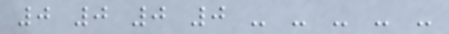0 0 0 0 - - - - -
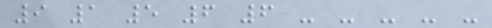9 1 5 6 6 - - - - -
